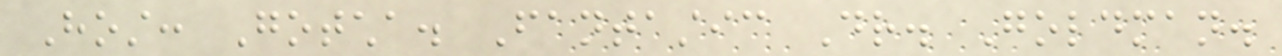Host: Gotcha. Fantastic Dr. Goldman.
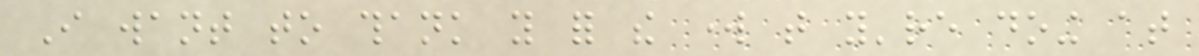I want to thank you for the work that you're doing at
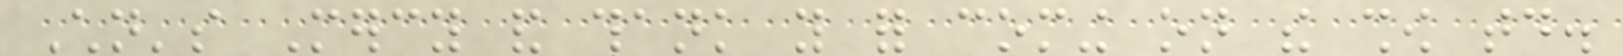Children's Mercy and thank you for coming on the show today.
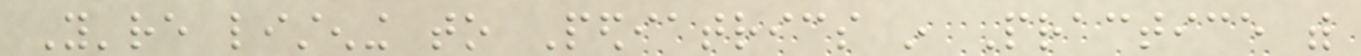You're listening to Pediatrics in Practice with
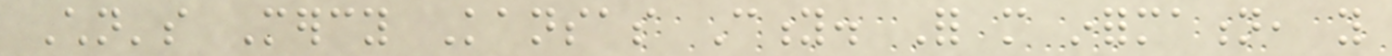Children's Mercy Kansas City. For more information, you
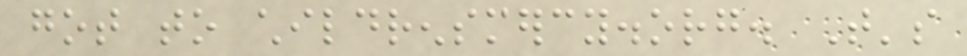got to childrensmercy.org. That's
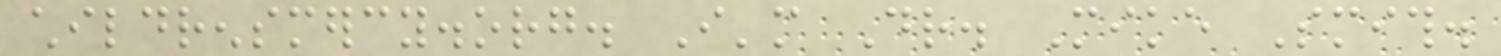childrensmercy.org. I'm Dr. Mike Smith.
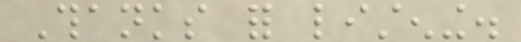Thanks for listening.
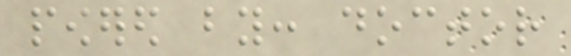powered by: doctor
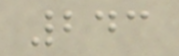243
